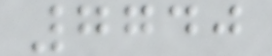7740
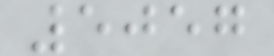5057
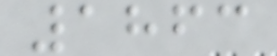1863
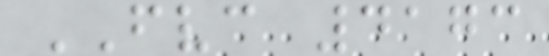FVC 4173
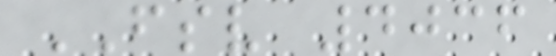FSV 4036
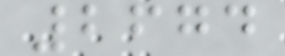2674
